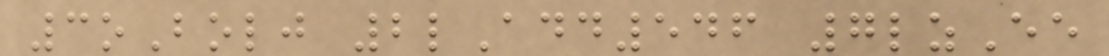3oBolj 2lAdd546 7lzEe
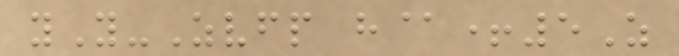yY-Zvfp h@+5Z
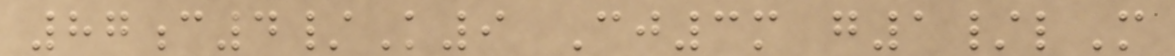87c4/K9 Cj3m g1/lM
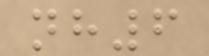nh6
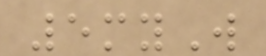5myW
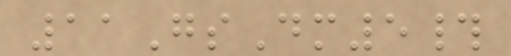11GsDm5#
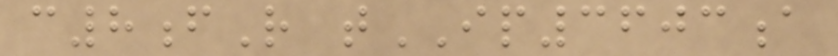c8fR tIP3603a
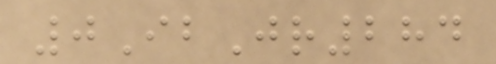0IbJr284
